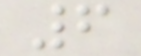6
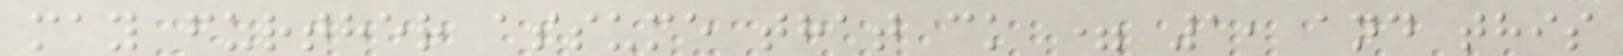may further assume that ck = 1, and this
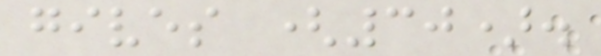gives (30).
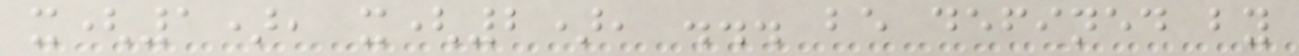x(1), x(2), ... be defined by
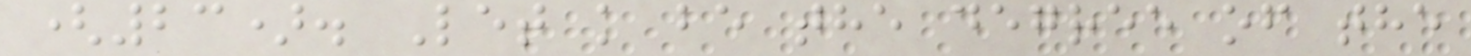(23). Let k be the degree of the
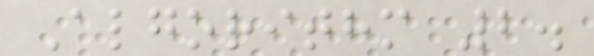Algorithm 2.
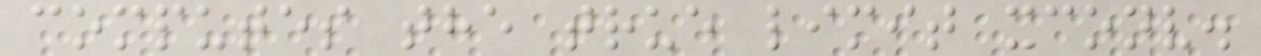computes the true limit xconv.
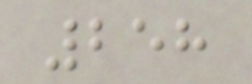258
